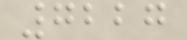7227
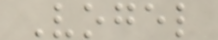Vogel
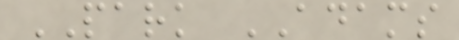PARK ADAMS
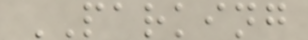PARKING
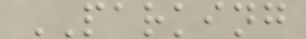PARKING
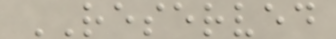RESERVED
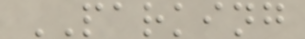PARKING
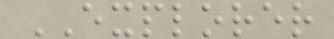EXPLORER
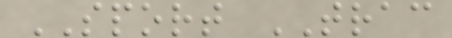SPORT TRAC
